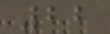22
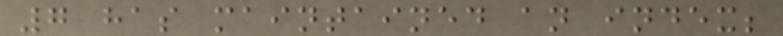7 has maintained an index;
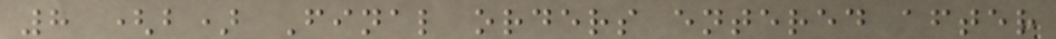8 (b) Final orders entered after
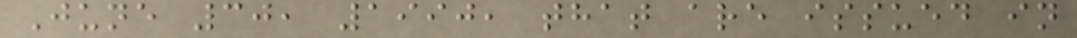June 30, 1990, that are issued in
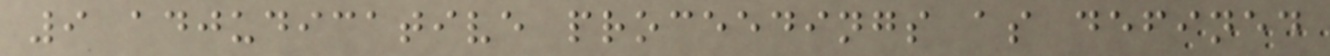9 adjudicative proceedings as defined
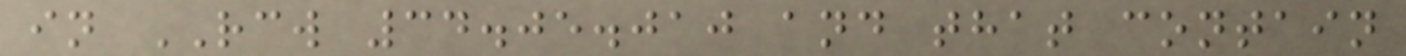in RCW 34.05.010 and that contain
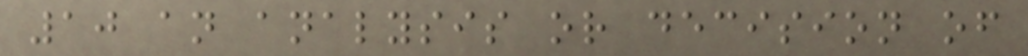10 an analysis or decision of
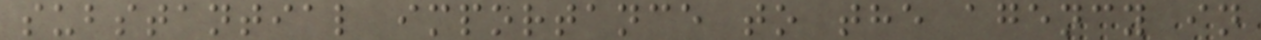substantial importance to the agency in
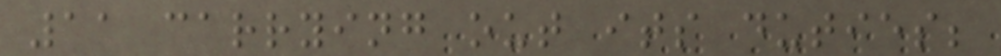11 carrying out its duties;
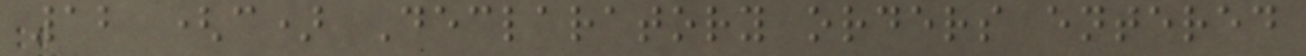12 (c) Declaratory orders entered
